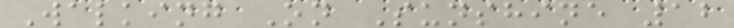Walking On Sunshine 12
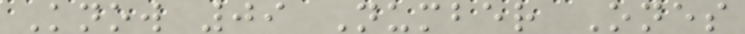Know 09 Number Ones
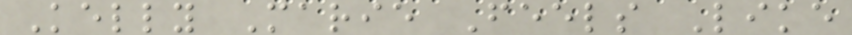Kelly Marie Feels Like
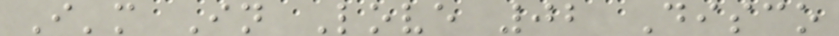I'm In Love 02 Disco
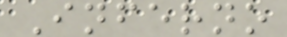Inferno
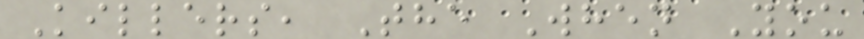Killers, The When You
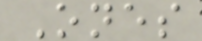Ones
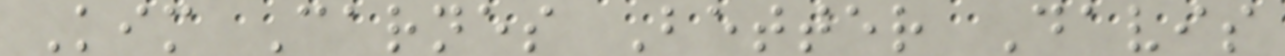Kim Carnes Better Davis
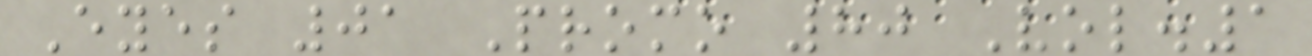Eyes 01 Promo 80 Vol.1
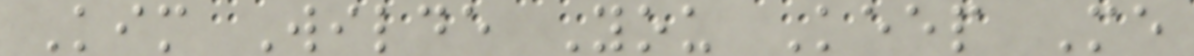Kim Wilde You Keep Me
